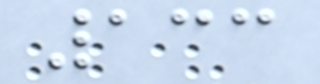133
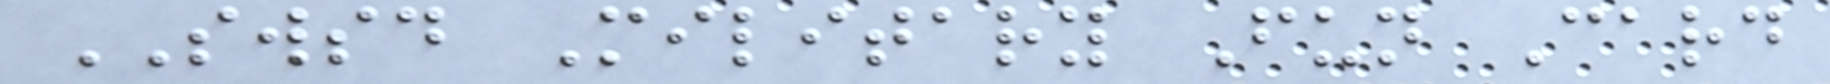SWSD Military Fun Card
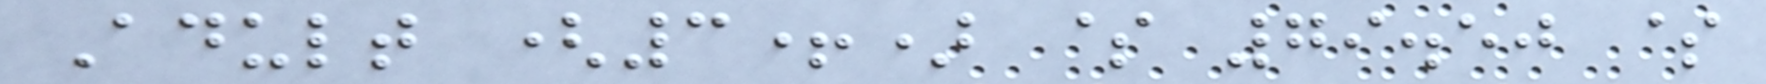Adult (3+) $ 79.50 $
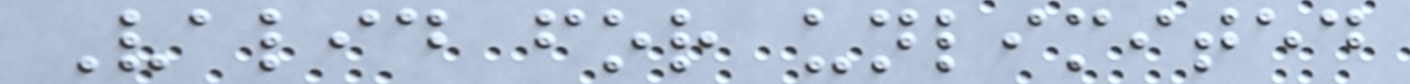Valid for unlimited
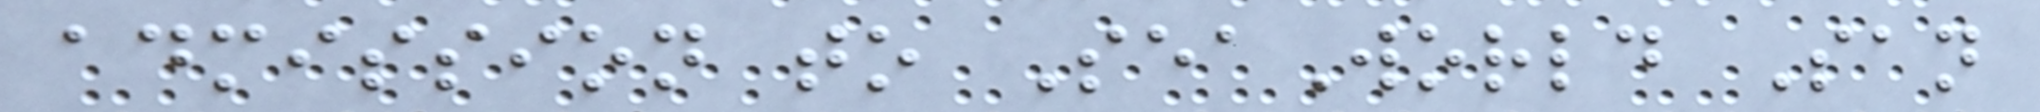admission to SeaWorld San
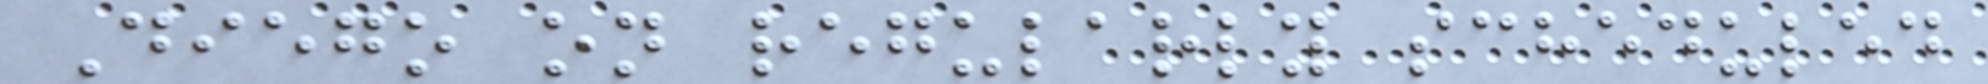Diego on regularly scheduled
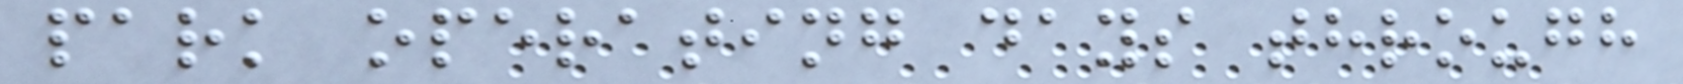park operating days through
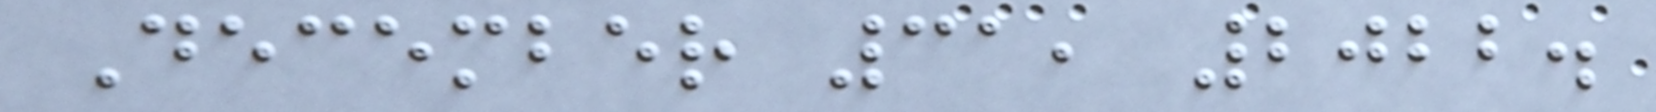December 31, 2022.
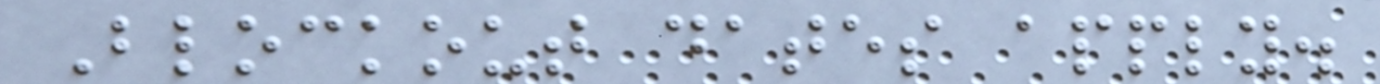Blockout dates apply.
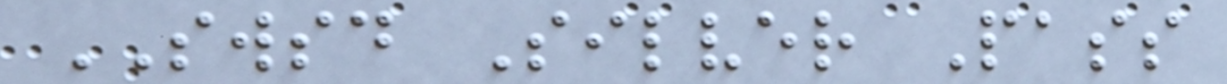SWSD Silver Pass
